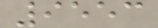9553
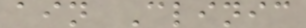ain Clinic
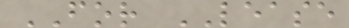FOR LEASE
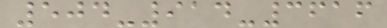504-914-3616
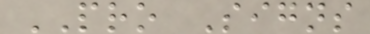PRO Signs
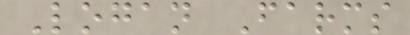Logan Farms
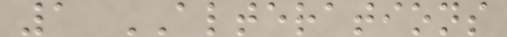1 ALTERATIONS
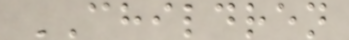CHILDREN
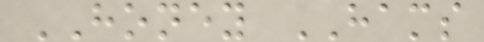HONEY HAMS
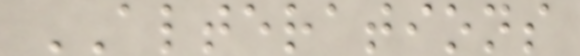ALTERATIONS
